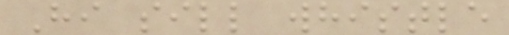Hi sill whistle
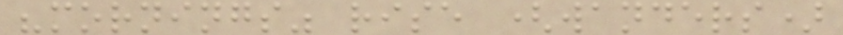"mornings" rise (wanders)
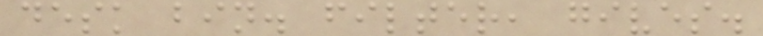desk bin. filter, gives.
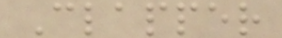Clapper
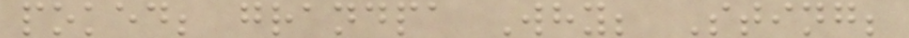poked; grandpa Why; Sting;
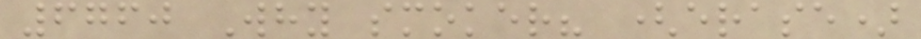6760 Why smoker? (erase)
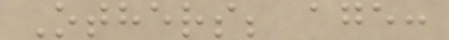Others; age:
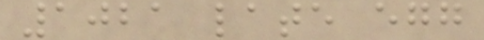1021 late egg
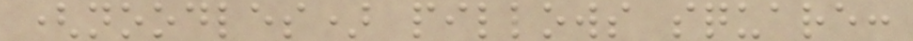(noodles) pillows square:
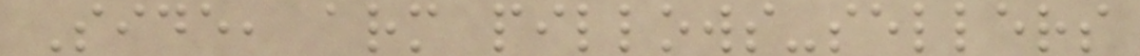Side, arm pillows-sellers
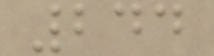244
